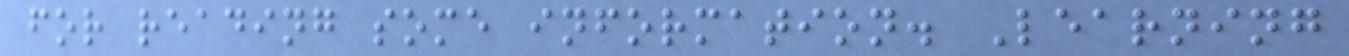for reading some information. Learning
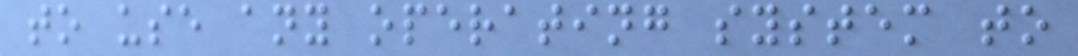to use any operating system to
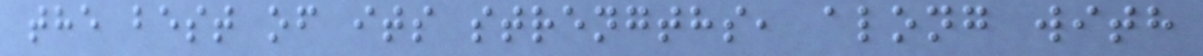the best of its strengths, along with
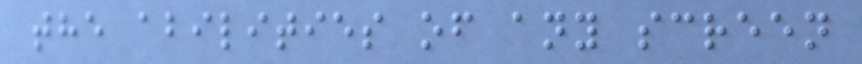the abilities of any screen
